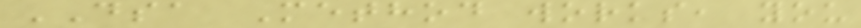DSA Method works, you
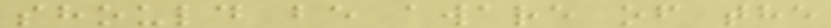should be aware of the
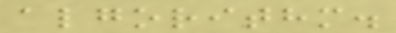algorithm.
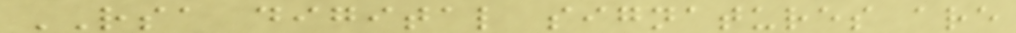RSA digital signatures are
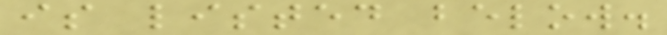is listed below.
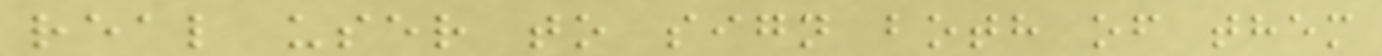real user to sign both of them
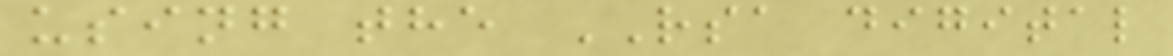using the RSA digital
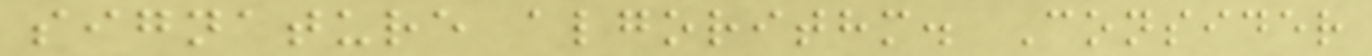signature algorithm. Consider
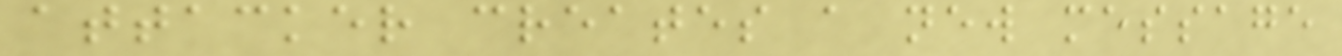attacker creates a new message
